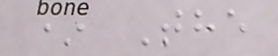* The
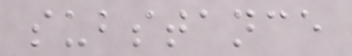substance
